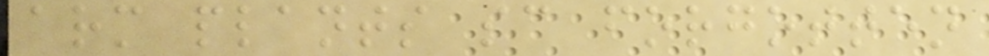arm plants sc forgotten
